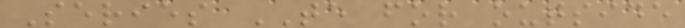Series TE for outside
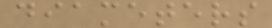diameters
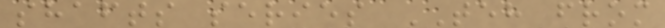shafts series TEH from
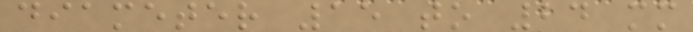diameter 15 to 24 mm
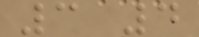3 4
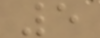5
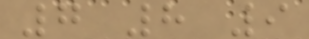7 8 9
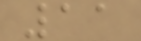11
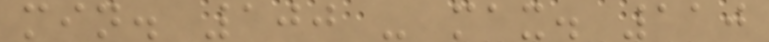min. 100 - max. 110
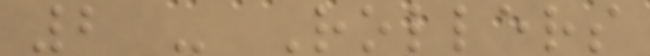2 - Rollers
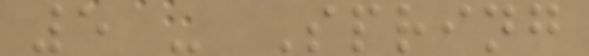5 - Spring
